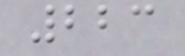223
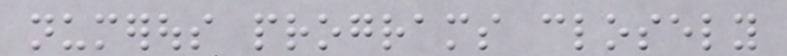numerous programs closely
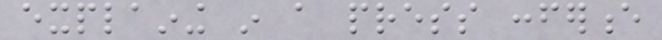explaining in a press conference
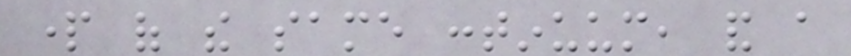part of the same continuum, and a
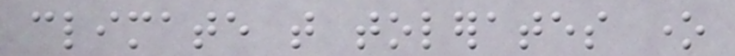climate that tolerates one
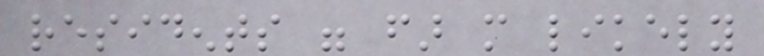residents were far more likely
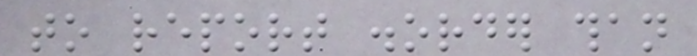to report disorder than
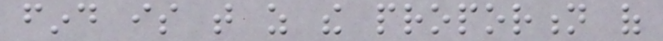find is that as the proportion of
